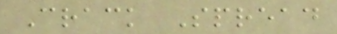Crack Spread
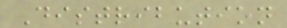Distribution
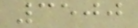3500
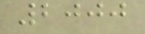2000
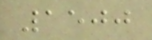1500
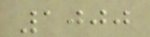1000
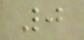0
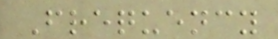Frequency
